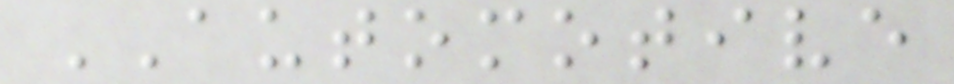AUTOMOTIVE
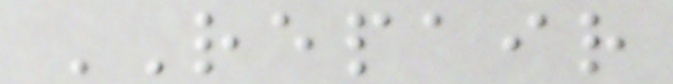REPAIR
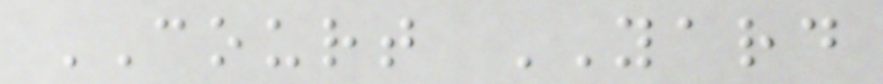COURT YARD
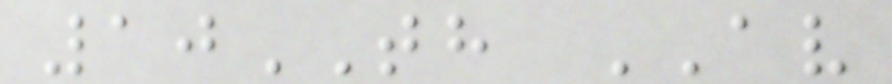10TH AV
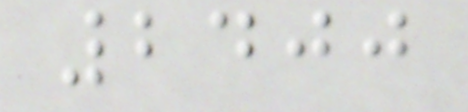2400
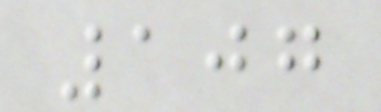107
